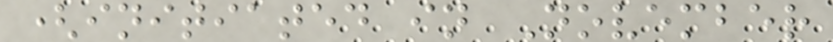(initiated in November
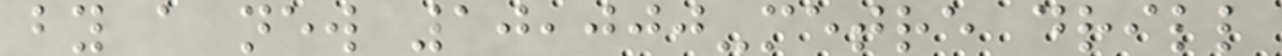by a new 10,000-metre drill
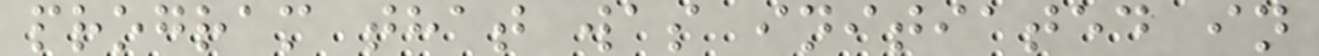program that was initiated in
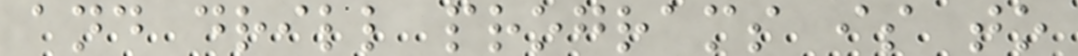and drill programs is to
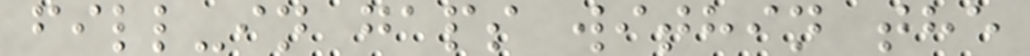fill-in gaps within the
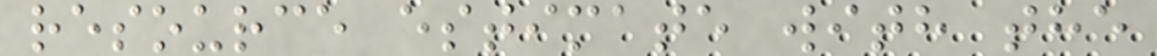resource estimate with the
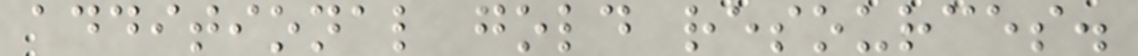additional gold resources.
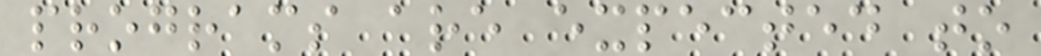programs are expected to
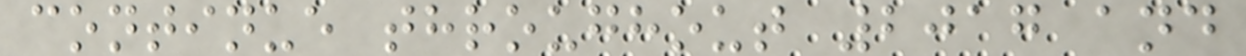continue throughout 2017 and
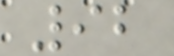92
